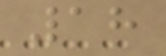18
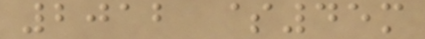2012 $45m
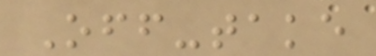Off-take
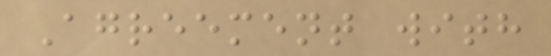Agreement with
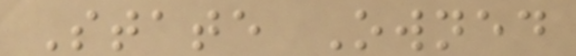State Owned
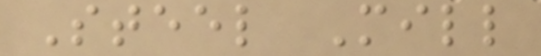Steel Mill
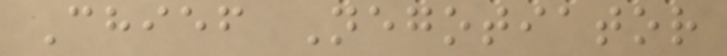Chief Negotiator
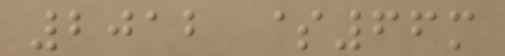2012 $66m
